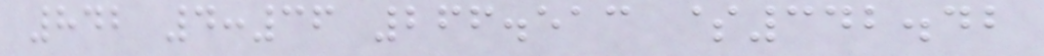842 4:36 266.513 $342.42
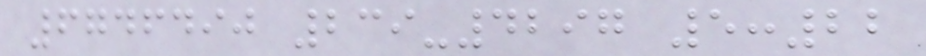6746490 239-4297 5:22
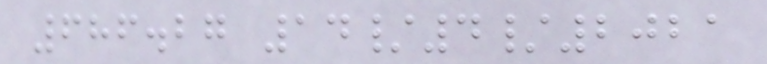686.27 14/4/2021
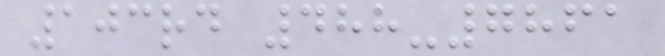103rd 488-7861
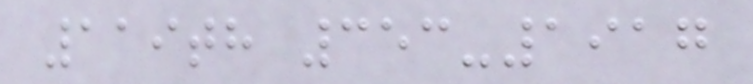119th 353-1917
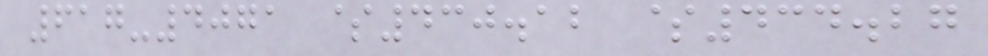617-4071 $430.12 $434.27
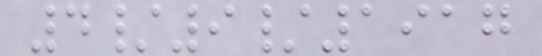4/9/1917
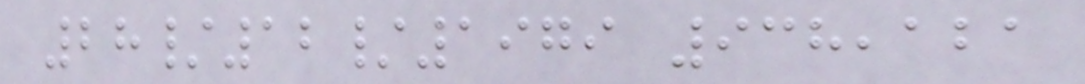28/12/1979 938,121
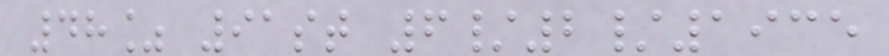48% 91st 6/2/1935
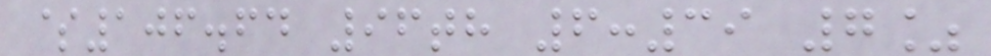$106.64 96th 6:39 7%
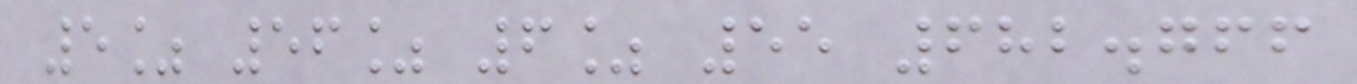5% 56% 6% 55 682.766
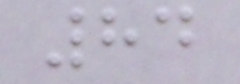84
